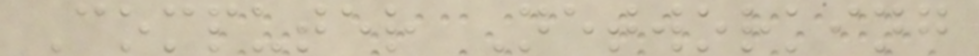Computer Networking
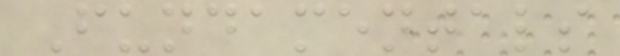Fundamentals
